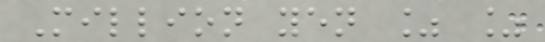Million yen % %
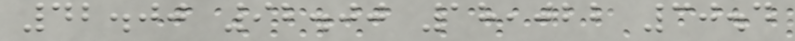42.00 92.00 18,022 30.4
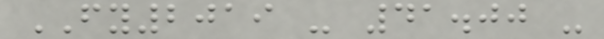FY2019 - 41.00 -
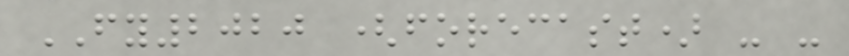FY2020 (forecast) - -
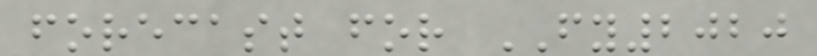forecast for FY2020
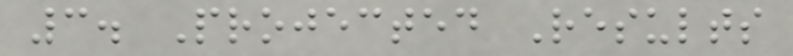3. Projected Results
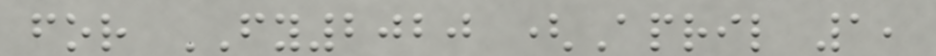for FY2020 (April 1,
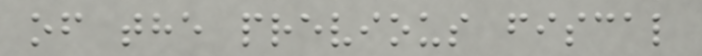of the previous fiscal
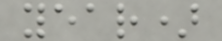year)
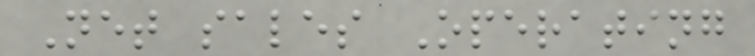Net sales Operating
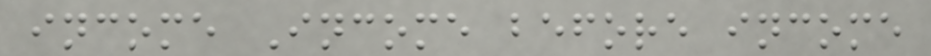income Income before income
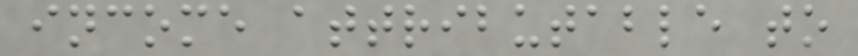income attributable to
